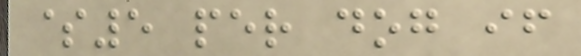$5 per dog if
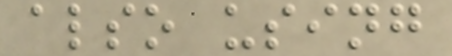also using
